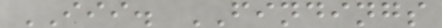III. FINDINGS
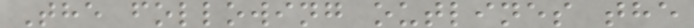The following outlines the
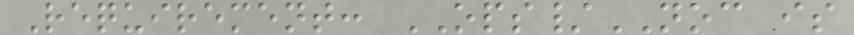Requirement: OPS/NOC is
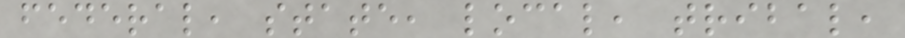federal, state, local, tribal,
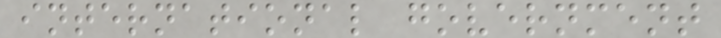international government
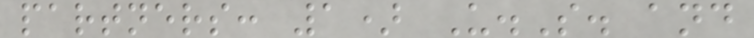partners: 1) U.S. and
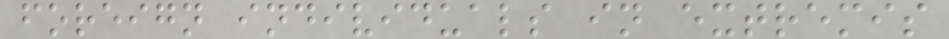foreign individuals in extremis
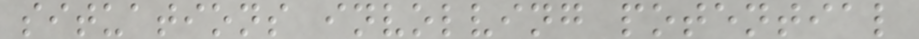situations involving potential
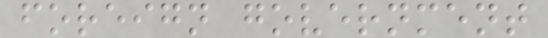foreign government
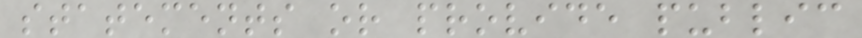statements or provide public
